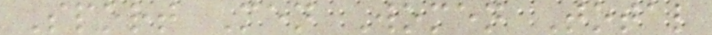Sport Men Women Total
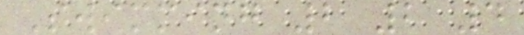Swimming 2 2 4
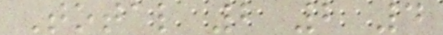Total 2 2 4
